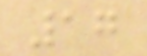17
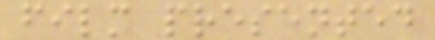film presented
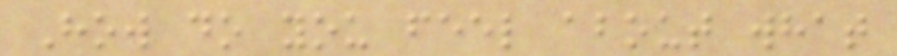How do you feel about what
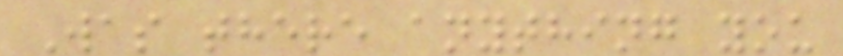Was there anything you
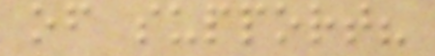of support?
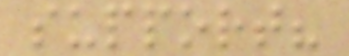support?
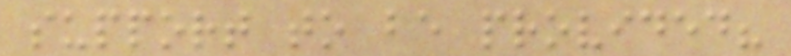support to be provided?
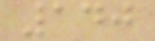140
